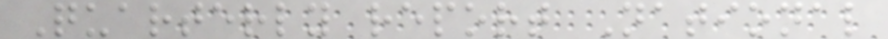Quarterly report National
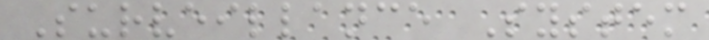Surveillance System
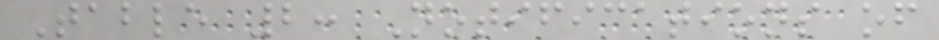Table 2: Notifications of
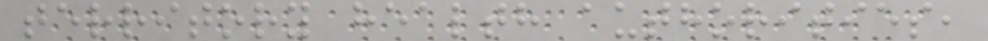territory health authorities,
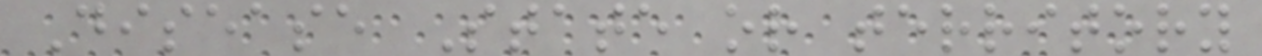Disease State or territory
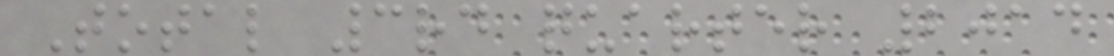Total 3rd quarter 2014
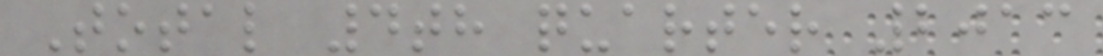Total 4th quarter 2013
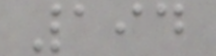194
